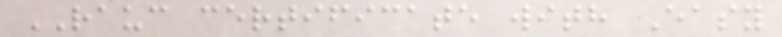RAUC certificate with Easy
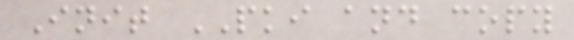Init PKI and copy
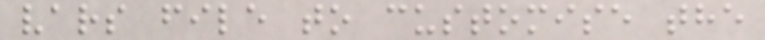vars file to customise the
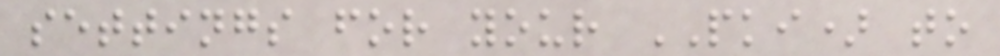settings for your PKI) to
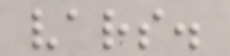vars.
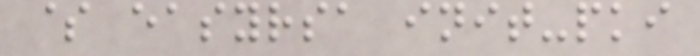$ easyrsa init-pki
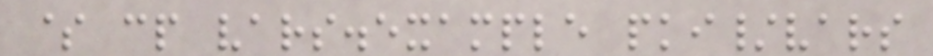$ cp vars.example pki/vars
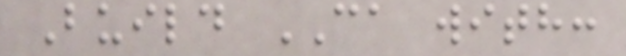Build CA with:
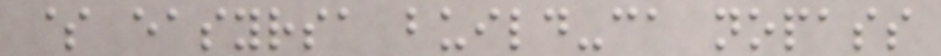$ easyrsa build-ca nopass
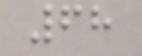68
